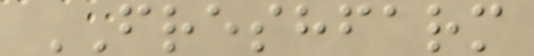FRESHFARM
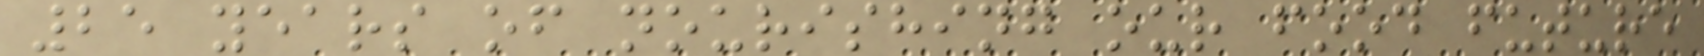25 years of nourishing our food future
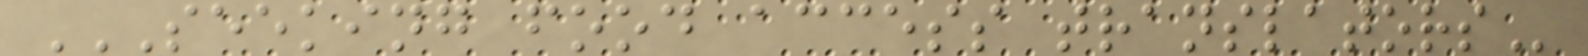SEEKING FOOD ACCESS TRANSLATORS
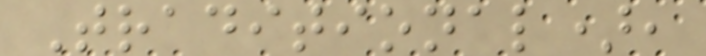Traditional),
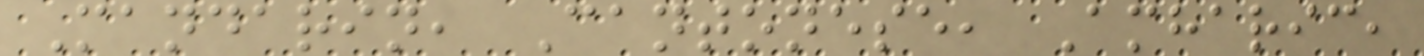Mandarin, Cantonese, Amharic,
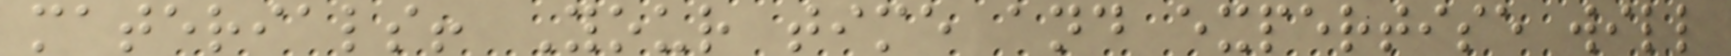materials! Your time and expertise will
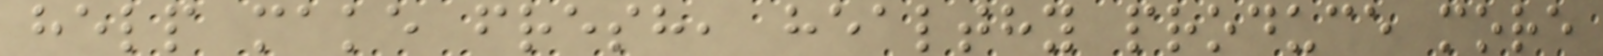help make fresh, healthy produce more
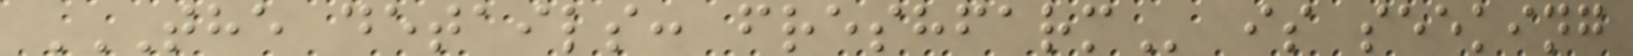THE DETAILS: FRESHFARM is seeking
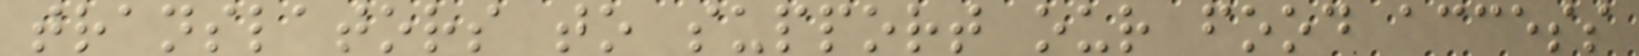translators to support our food access
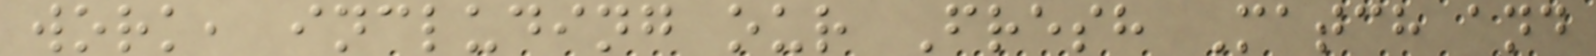work, including our Fresh Match and
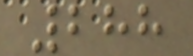288
